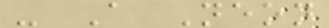- A Neon
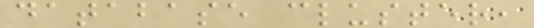database cluster,
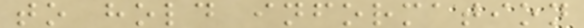to hold information
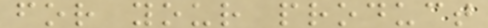for your product
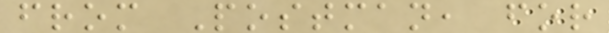from Postman, for
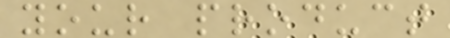your product
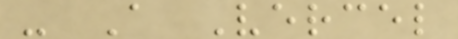- A Vercel
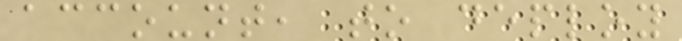account, to deploy
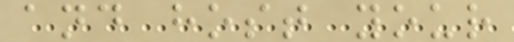and host your
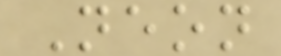Neon
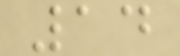14
